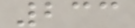233
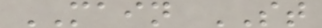MAIN ST
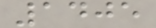1405
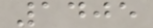1405
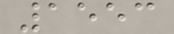1553
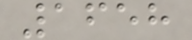1658
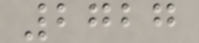2727
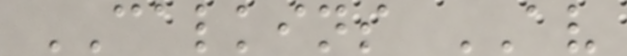CALKINS AV
